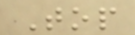Top
